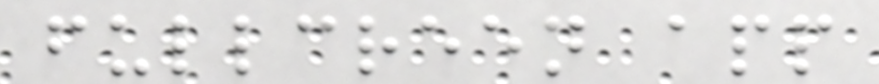fullcreen app
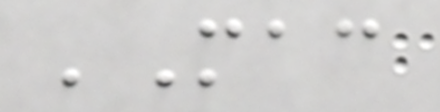'Mac
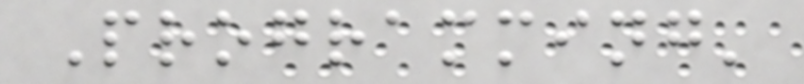Programming'
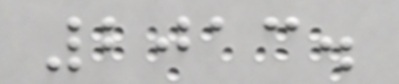2013.
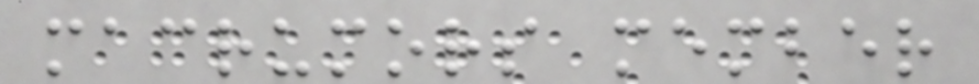macrumors member
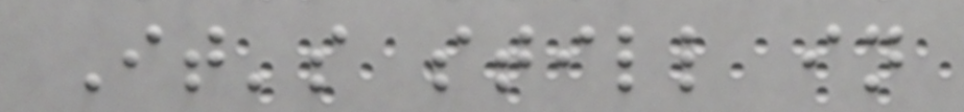It's still in
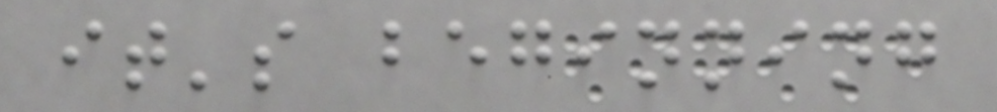it's beginning
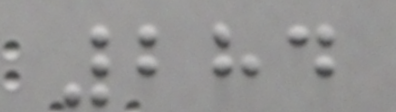284
